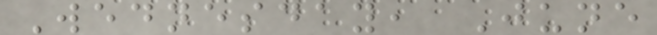Wednesday, June
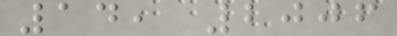14, 2006
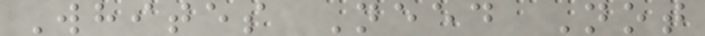Whites Need Not
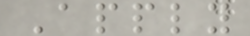Apply
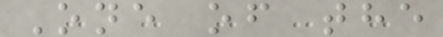One of the
